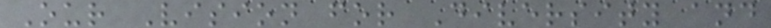Our Vision for Diversity and
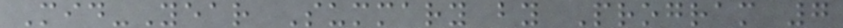Mid-Year Summary by Program 7
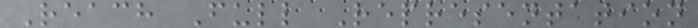Reach Full Representation
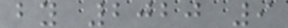by 2020 9
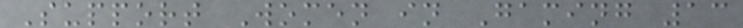Support Women in Gaming 13
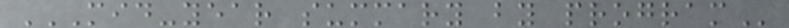MID-YEAR SUMMARY BY PROGRAM
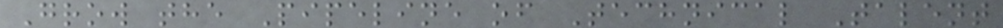Grow the Pipeline of Technical Talent
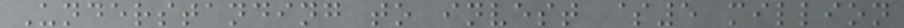Understanding to invest $5 million
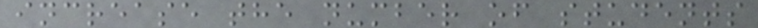increase the number of students
